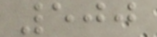500
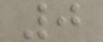0
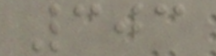303
